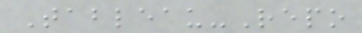Tableau-Repo
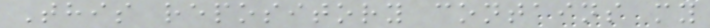This repository contains my
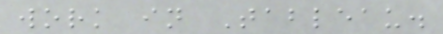work in Tableau.
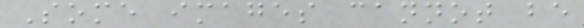Some images cannot be
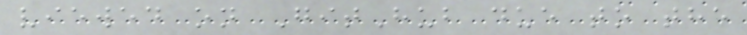viewed on GitHub due to the
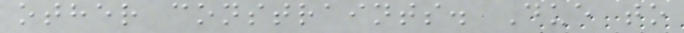other constraints. Due to
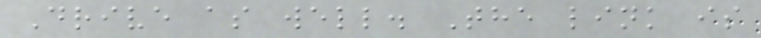Drive as well. The link is
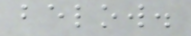below.
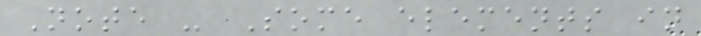Note - Some elements in
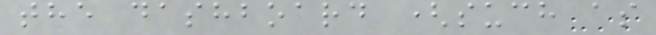the dashboard (such as
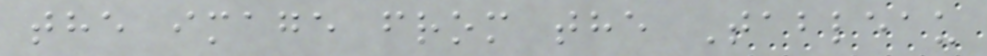the image from the Tableau
